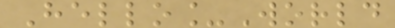Hello_World
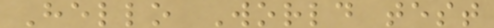Hello World test
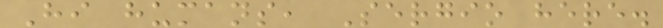Hi humans, Sergio here.
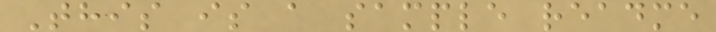This is a sample readme
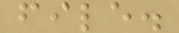file.
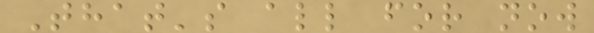That's all for now
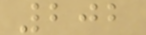202
